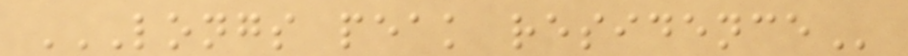LONGS PEAK RESIDENCE
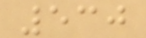530
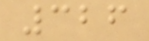326
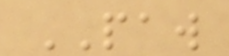PAW
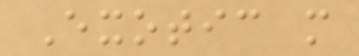Exotic m
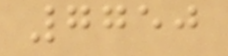7750
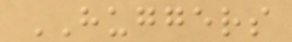HUGGERS
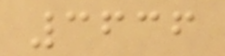3636
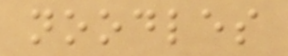noodles
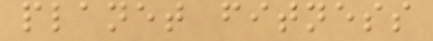planet fitness
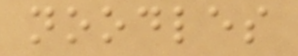noodles
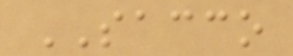SACCO
